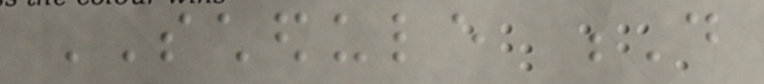SCHEDULE D
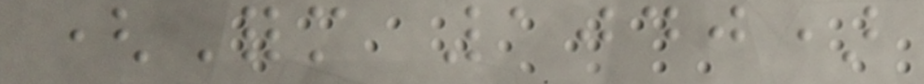(Form 1040)
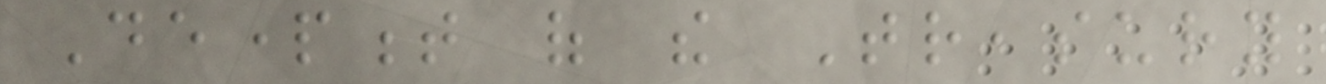Department of the Treasury
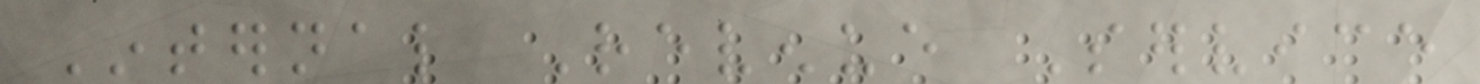Internal Revenue Service
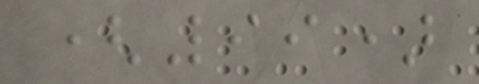(99)
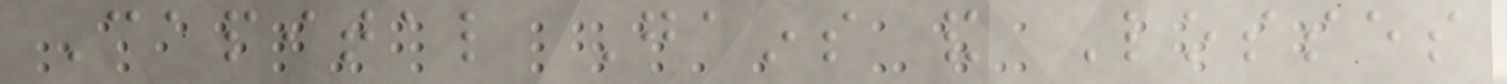Capital Gains and Losses
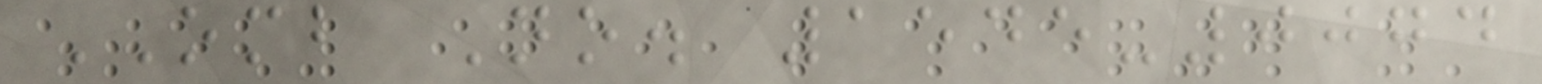OMB No. 1545-0074
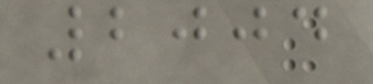2004
